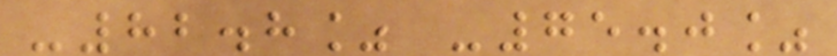-82.8% -75.0%
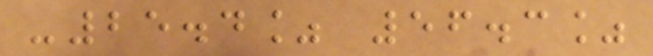-25.4% 56.3%
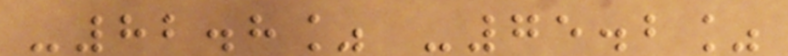-82.8% -75.2%
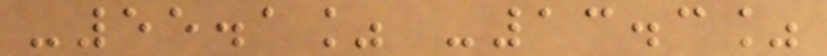-55.1% -13.3%
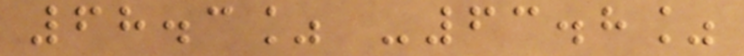68.3% -63.8%
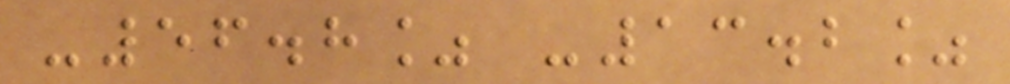-56.8% -13.2%
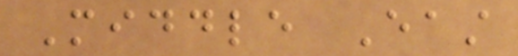Middle East
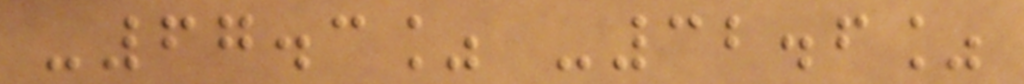-67.3% -32.6%
